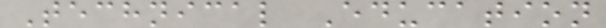Technical Education
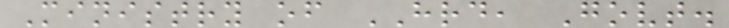Ministry of HRD, Govt.
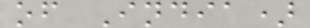of India)
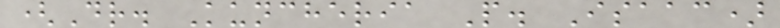(Dr. Kuncheria P. Isaac)
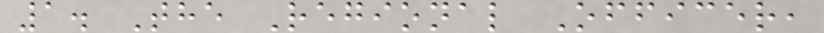1. The Regional Officer,
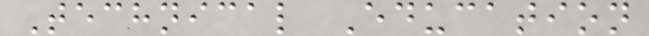Technical Education
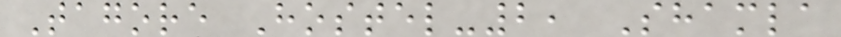Tagore Hostel-2, Shamla
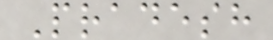Pradesh
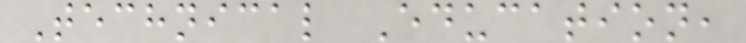Technical Education,
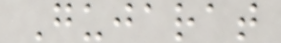Gujarat
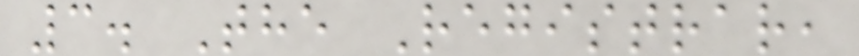3. The Registrar,
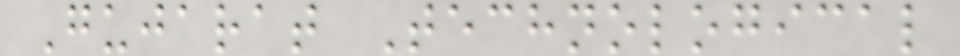Gujarat Technological
